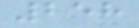258
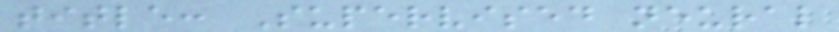title: Supervised neural
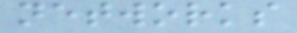networks
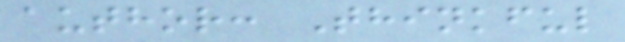author: Thinkful
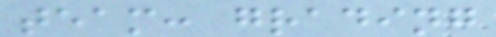team: grading
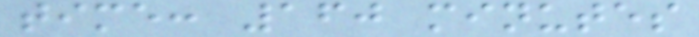time: 160 minutes
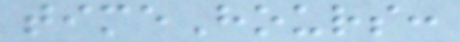timeHours:
